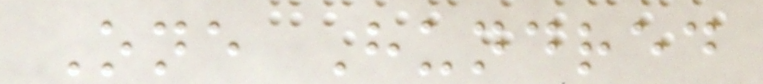One Hundred
